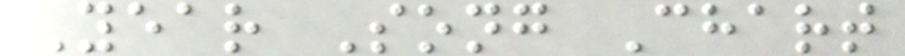Year Song Chart
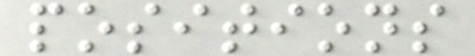positions
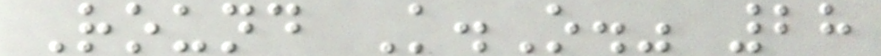Round K.O." 28
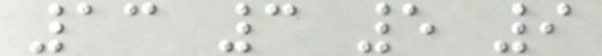13 3 5 9
